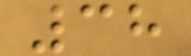38
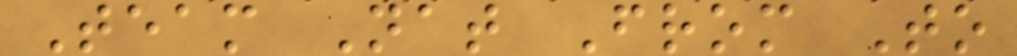Team Nat From To
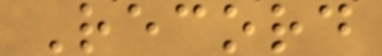Record
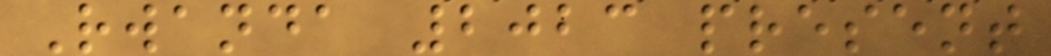Rwanda 2023 present
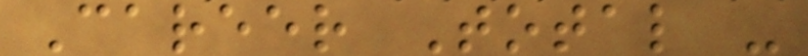Career Total -
